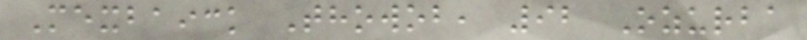Mexbaick Thowob, 92 Ozurba
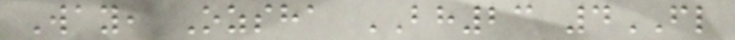Way, Ozsha BH23 4FL
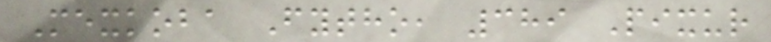Mexkoba Fytho, 389 Pixur
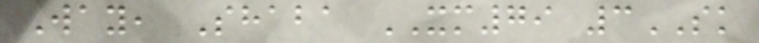Way, Shaba XM79 3SK
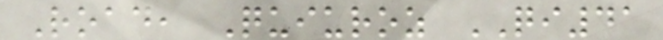Road, Quiuroz QI41
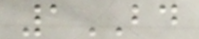1BD
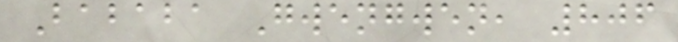Bababa Gwengwen, 806
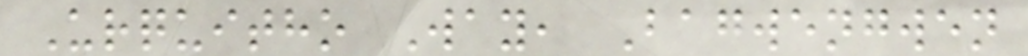Urquitho Way, Bagwengwen
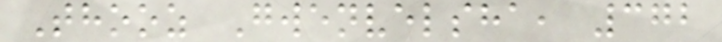Thooz Gwenvelsha, 372
